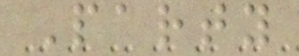Party
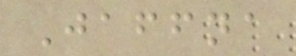Jaffna
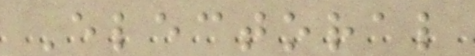Electoral
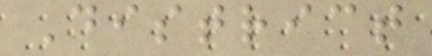District
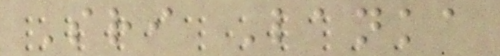Sri Lanka
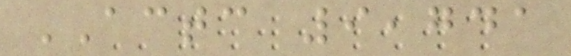ACTC 9,741
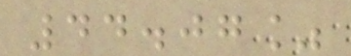44.07%
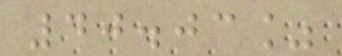40.03%
